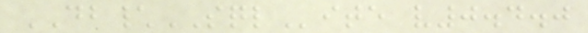DB\SQLite v0.4.0
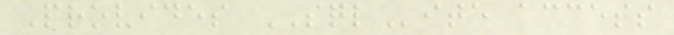Provides SQLite access
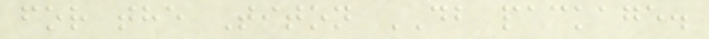for the Titon DB package.
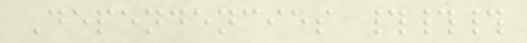Dependencies ###
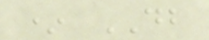* DB
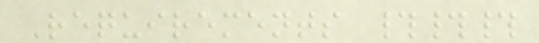Requirements ###
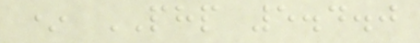* PHP 5.4.0
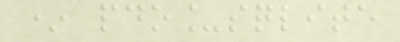* pdo_sqlite
